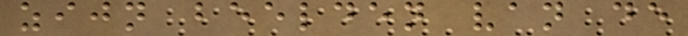zijn beelden van de
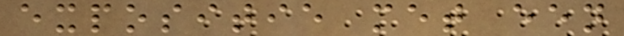expositie met een
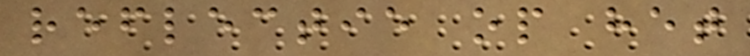reflectie op het
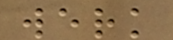werk
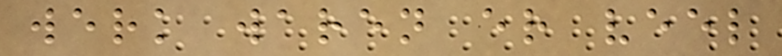werk waren er veel
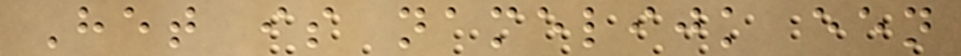Het is namelijk een
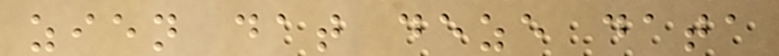zien dat deze data
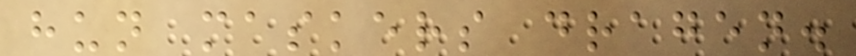hun maskers dragen.
